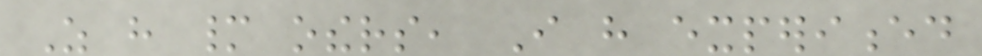As have many others, I have experienced
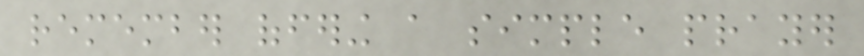remember offering a simple prayer
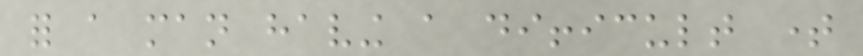for a man having a difficult time
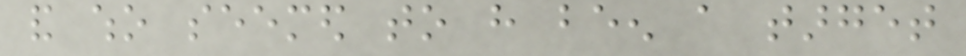and who seemed to have been a target
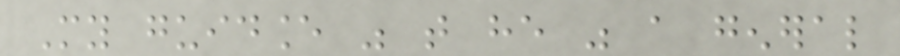My guidance was that he was a general
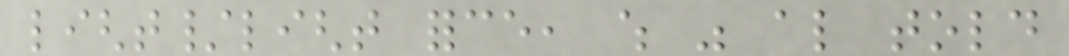light/light force, which was also told
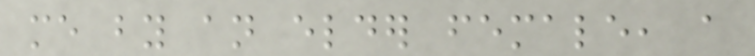me by an elder female, a
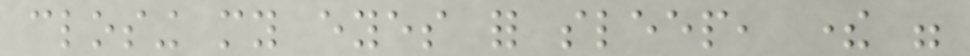closing my eyes for sleep, there were
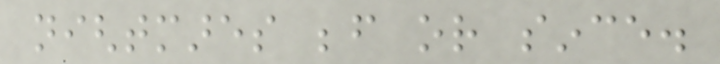nightmares before or since.
